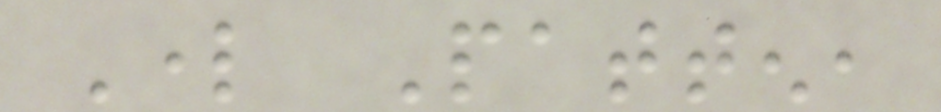Lord Patten,
